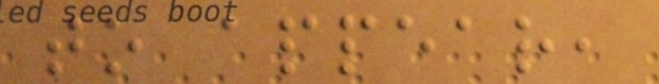to appear,
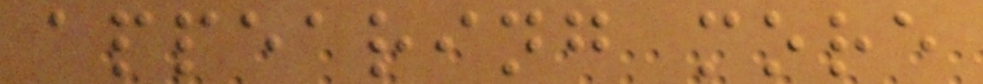appearing more
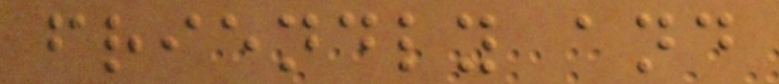friendly and
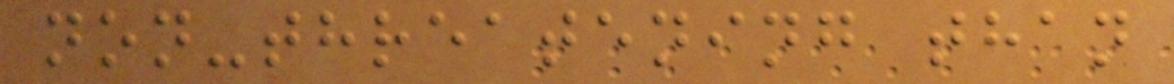non-threatening than
